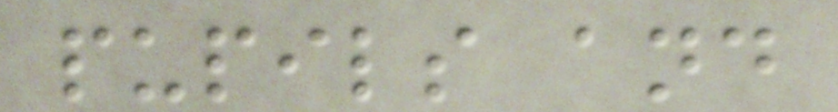pupils and
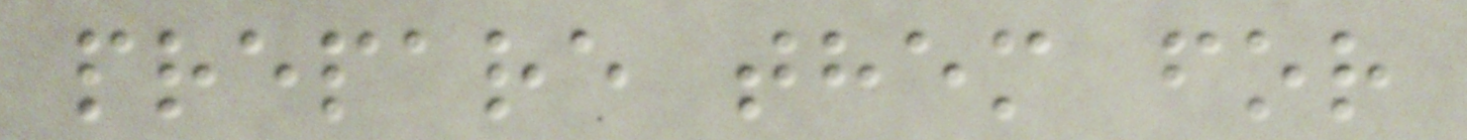prepare them for
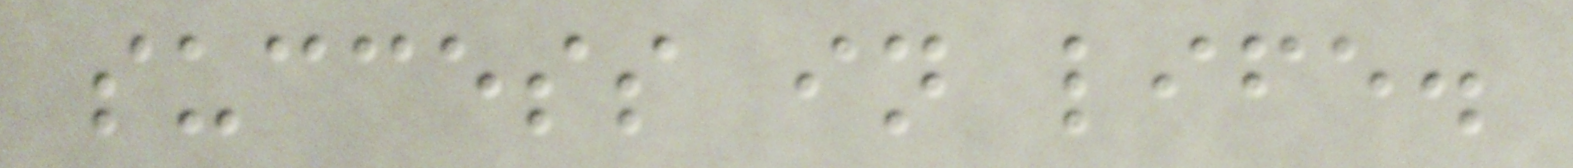success in life.
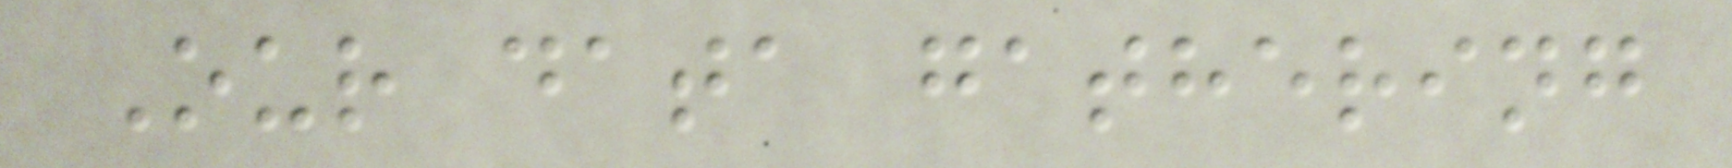Our data gathering
